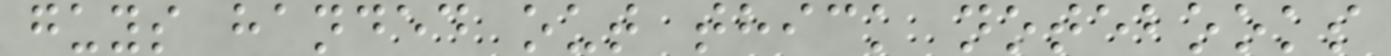guys handed out thick notebooks
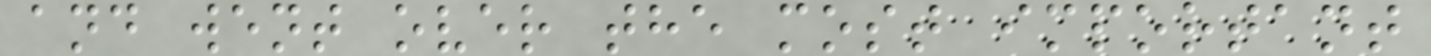and went over the most important
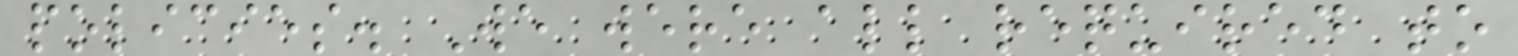policies. We were all required to
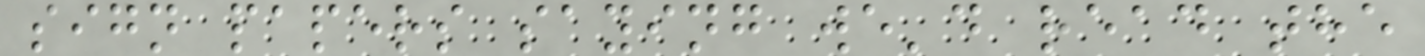sign papers saying we'd read the
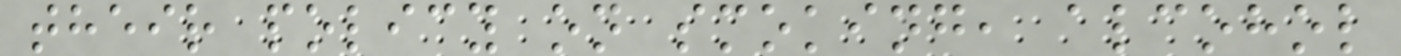their policy on smoking, alcohol
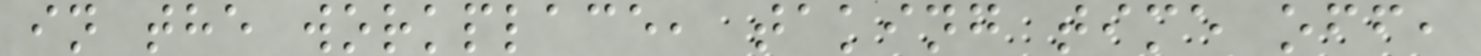in the workplace, taking time off,
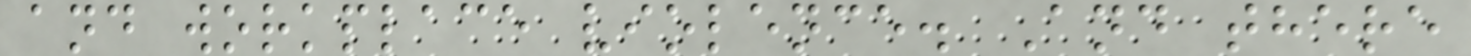and workplace violence. And there
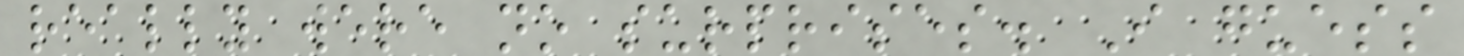really were no surprises. I guess
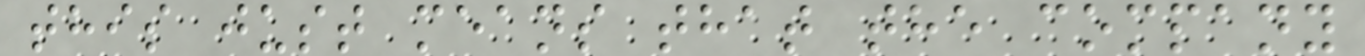this just means that the company
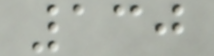130
